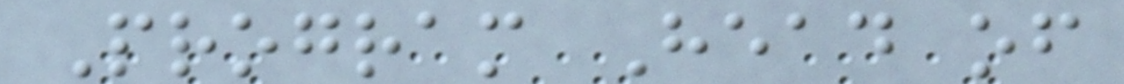Program Head of
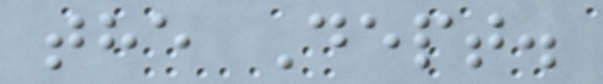the Dept.
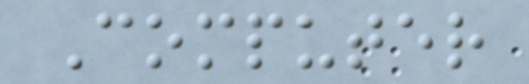Computer
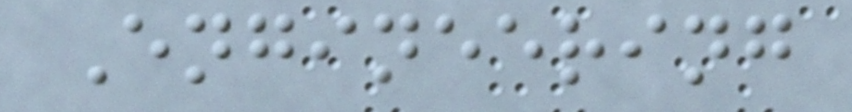Engineering
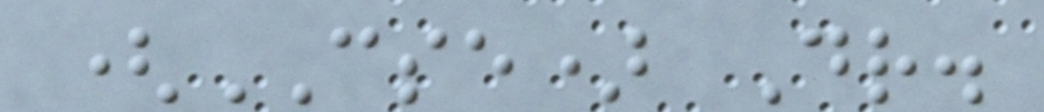(CSE) Dr.
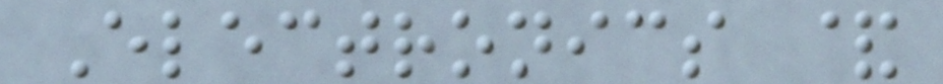Electronics &
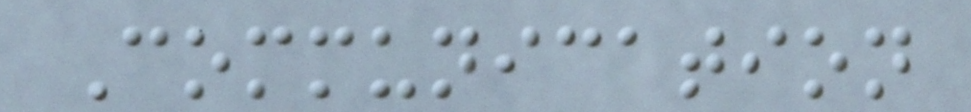Communication
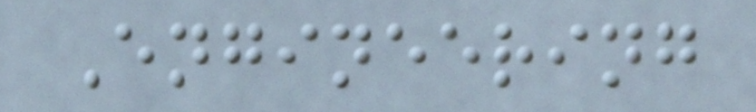Engineering
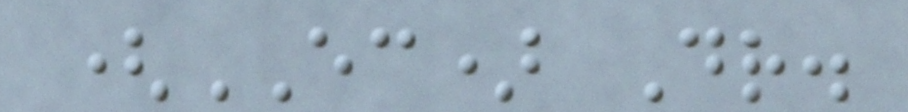(EC) Dr.
